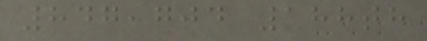847,704 188th
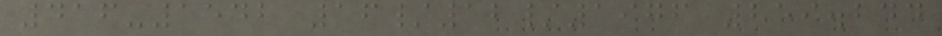416-1542 16/12/1976 259.244
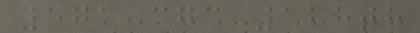571,373 128th
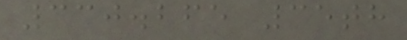330.265 35th
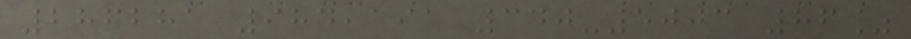286281 984,191 340-5003 86%
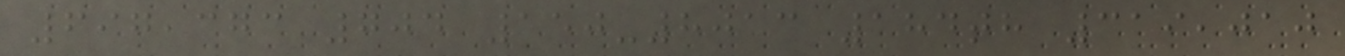697,373 704 150-8013 184th 319,010
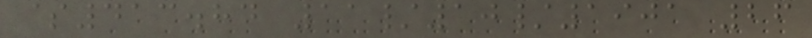$413.84 11/10/1901 26
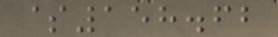$158.62
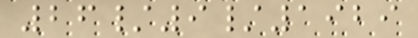26/9/1929
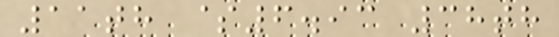11th $6.93 38th
